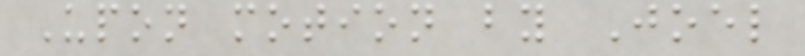Upon motion by Joel
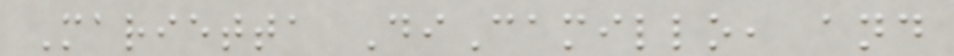Marietta DiCamillo, and
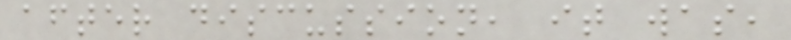after discussion, it was,
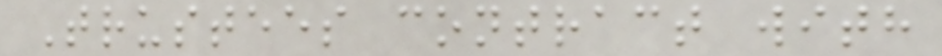Trustees contract with
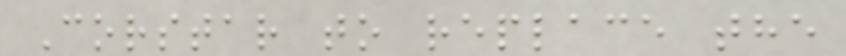Corstar to replace the
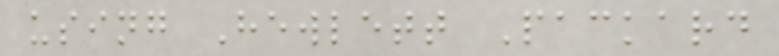using Hewlett Packard
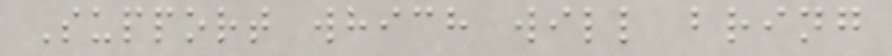Support which will bring
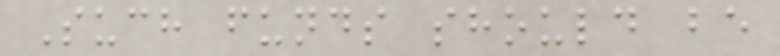Such funds should be
